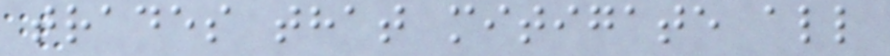trades that mitigate all
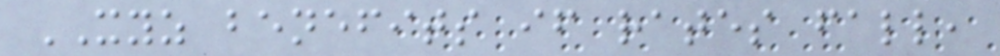XYZ benefits if rates fall,
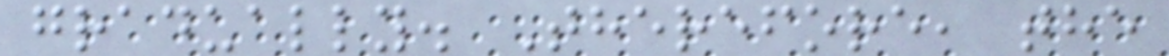gradually. Therefore, the
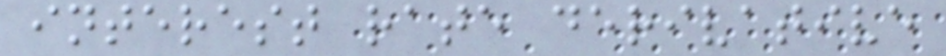interest rate derivative
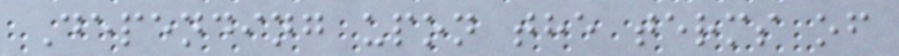Depending upon the terms of
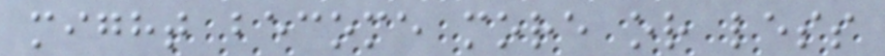might become more or less
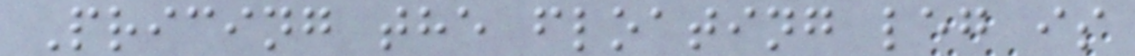Pricing the floating leg is
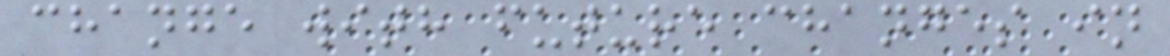change with future changes in
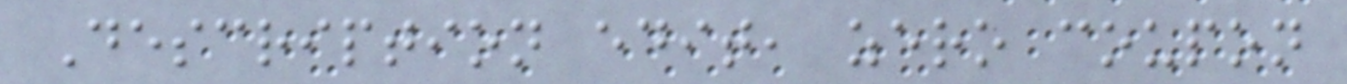Description edit, zero coupon
